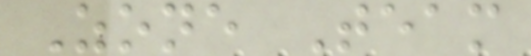Zone Team
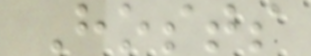Hosts
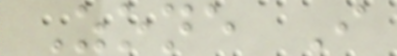Zone I
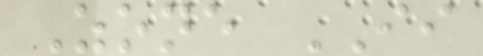Zone II
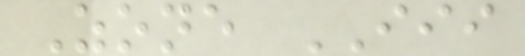Zone III
